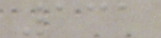131
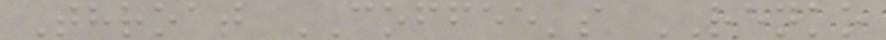Throat COFFEE's RENKO
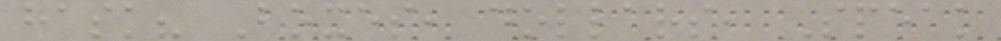hask? Boxes, dollars, Speak
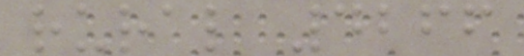rural 4266
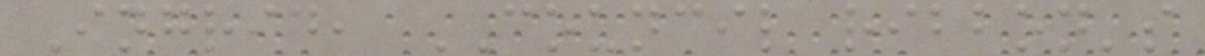Ingrid, COUNCIL ribbon's
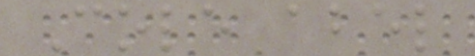Cole abel
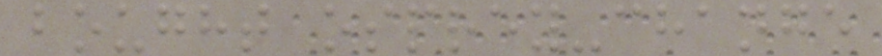bought osprey-change
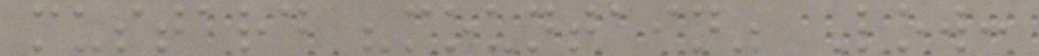mustard "mountain" Low:
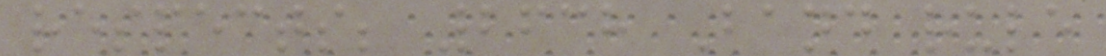respects; 2638 Band rule
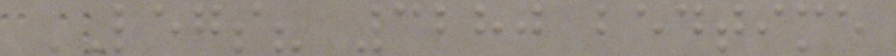LEGS? 3280 bedtime
